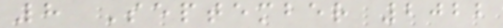8 September 2022
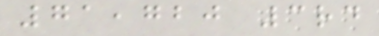71,720 3rd
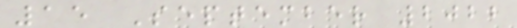15 September 2022
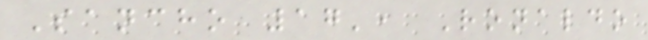Sancho 17', Ronaldo
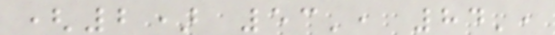(2) 53', 84',
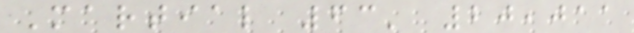Martial 63' 20,011
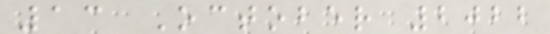13 October 2022
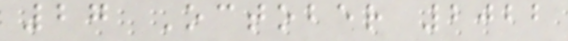27 October 2022
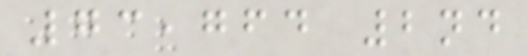73,764 2nd
